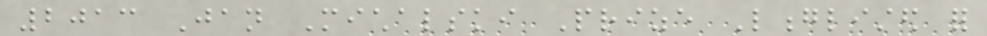2013 Jan Michalski Prize Longlisted for
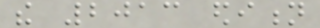the 2013 edition
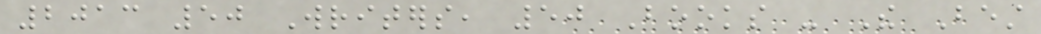2013 50 Writers, 50 Books - The Best
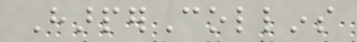HarperCollins
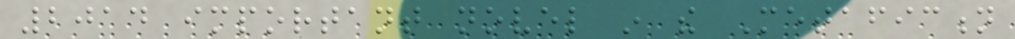2014 important novel in the Metafiction
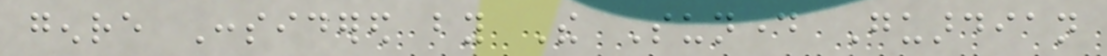genre Considered by The Sunday Guardian
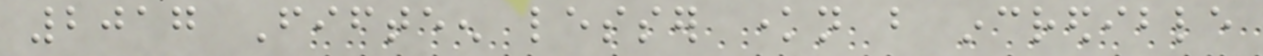2017 Fifteen lesser known but incredible
